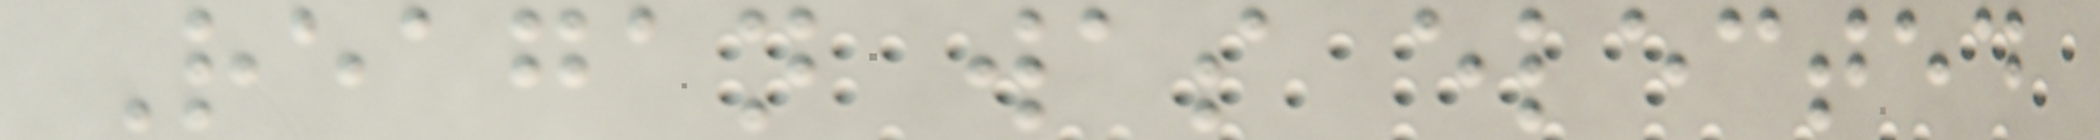Reagan was elected
